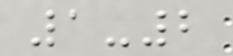1-2
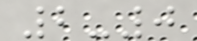2-0
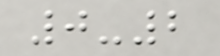0-2
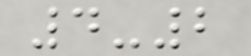4-2
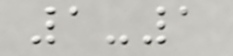1-1
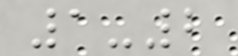1-2
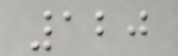120
